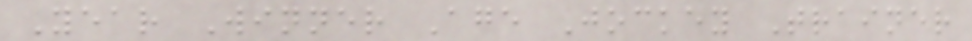Year Winner Age Jockey Trainer
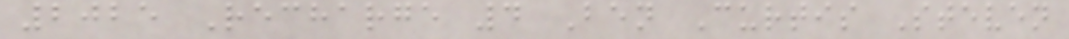2025 Recharge 4 Ben Curtis Steven
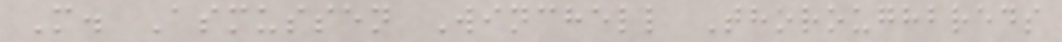M. Asmussen Winchell Thoroughbreds
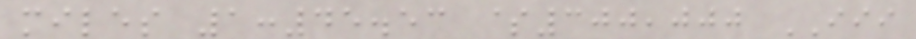miles 1:45.53 $300,000 III
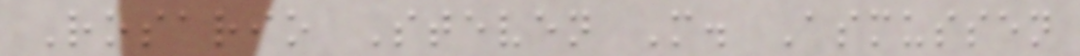Rosario Steven M. Asmussen
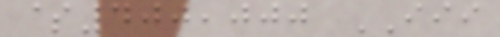$400,000 III
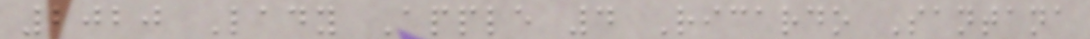2020 Lady Apple 4 Ricardo Santana
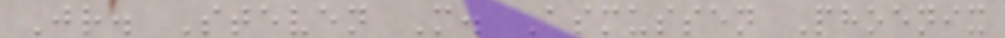Jr. Steven M. Asmussen Phoenix
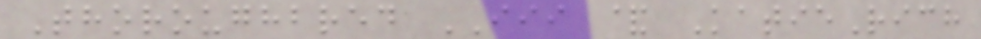Thoroughbred III & KatieRich
